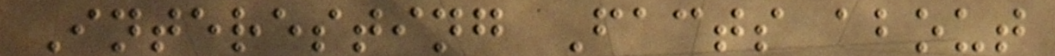Interesting Facts about
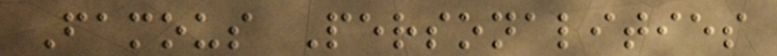Famous Personalities
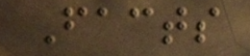Facts
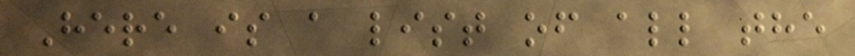Here is a list of all the
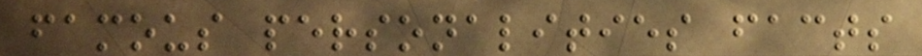famous personalities facts
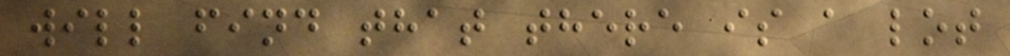will find that there is a lot
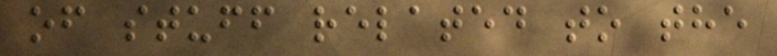of stuff related to the
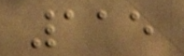115
